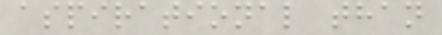aspirational than
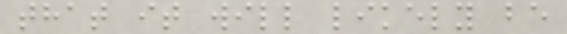that it will likely be
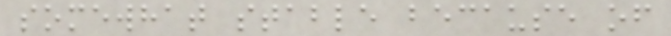somewhat stable because of
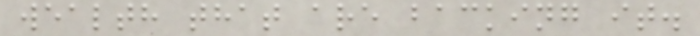wealth that are backing it.
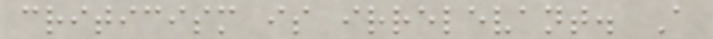criticism is irrelevant. A
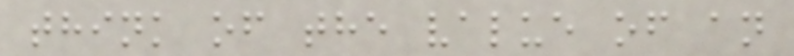think of the value of an
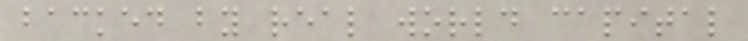backed by real world capital
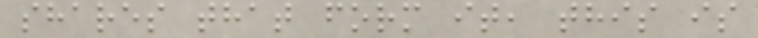shares that form it, this is
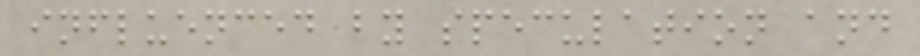influenced by speculation and
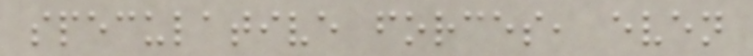speculative forces, even
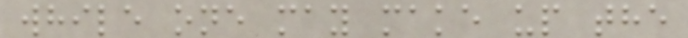while one may make up the
